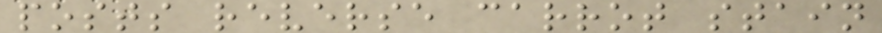posts reverse carrot stain
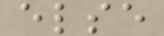else
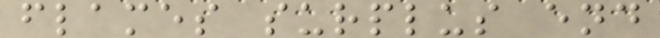flames surplus end
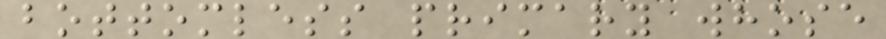bottomless primary whose
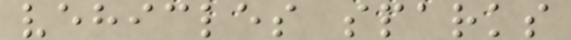vehicles sparks
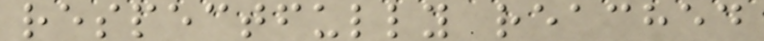respectfully reached
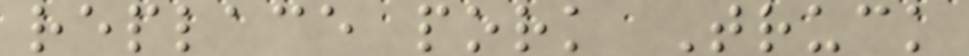replace pork Truck
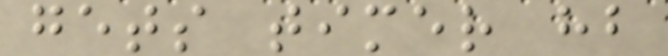gets timer hb
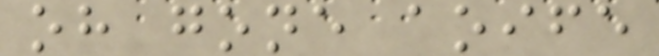oh gone aoife
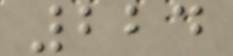224
